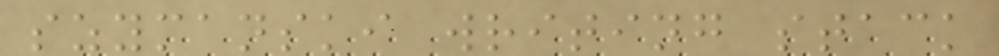szymanski writing stack
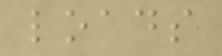loads
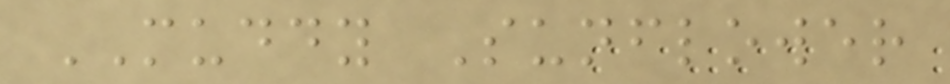MUDDY Sunflower
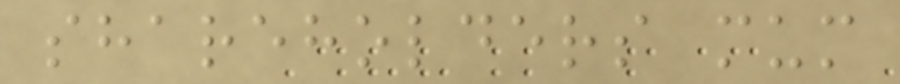shareholders mum
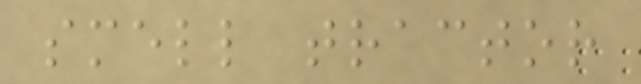smell tractor
